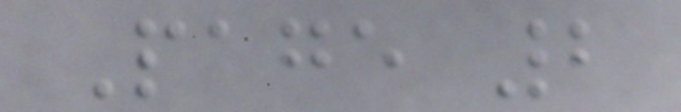Page 2
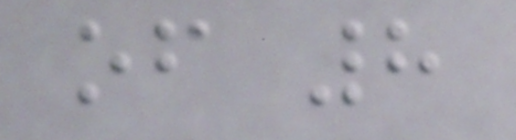of 8
